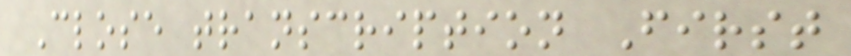Close transcription First
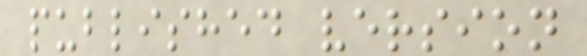published version
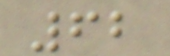62
